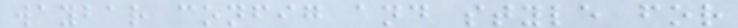waybar config and style for
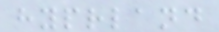hyprland
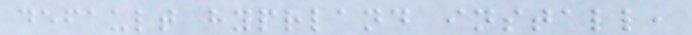default hyprland install,
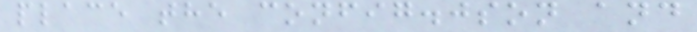place the config.json and
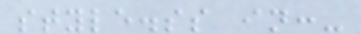style.ss in:-
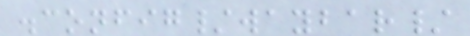.config/waybar/
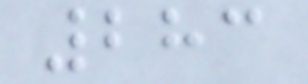283
